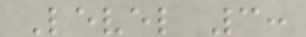Level 3:
